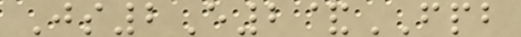Js2E2&FPB
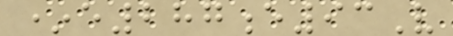*e287e93V
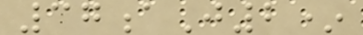37aJ2*
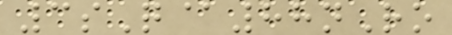3sQ@88nRo
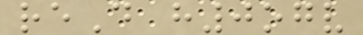reD h0ogv
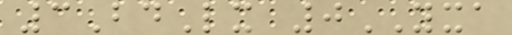3BdLx 0YXA
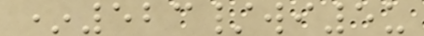*523/wi5u
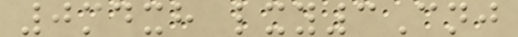0mdxh lxy3Cnj
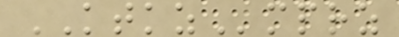KTKZmprz
